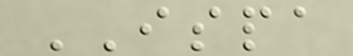ISPA
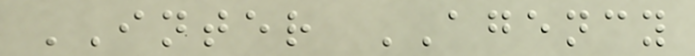INTER AGENCY
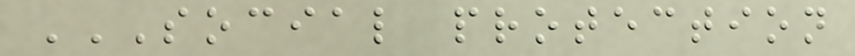SOCIAL PROTECTION
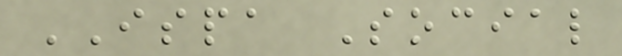ISPA Social
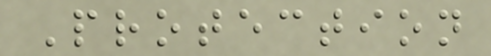Protection
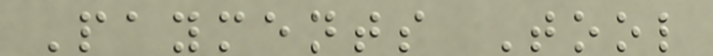Payments Tool
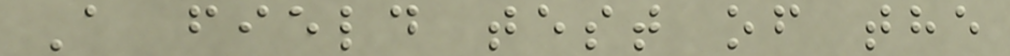A field test of the
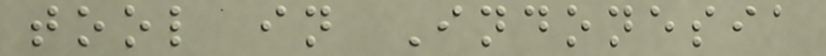tool in Indonesia
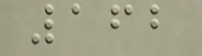162
